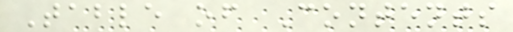Table of Contents
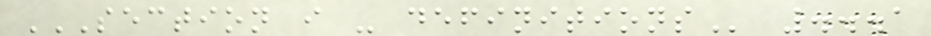SECTION I - DEFINITIONS ...1
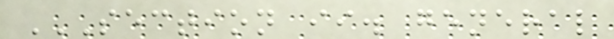SECTION II. GENERAL
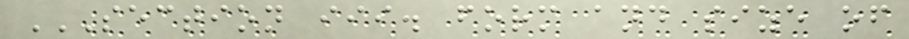SECTION III. FORM AND SIZE OF
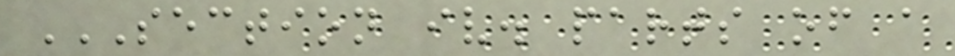SECTION IV. PARTS OF A
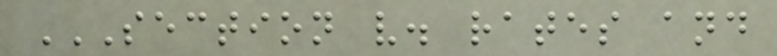SECTION V. RATES AND
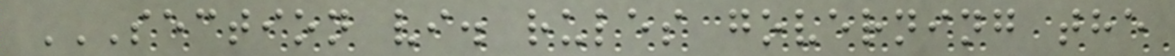SECTION VI. RULES GOVERNING THE
